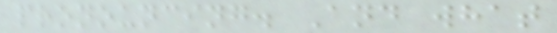pronouncing. And what
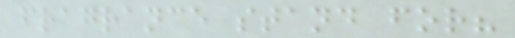fragrance stand for?
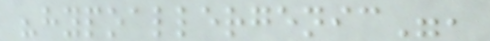"hypoallergenic",
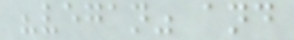"vegan" and
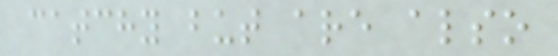catchy but are also
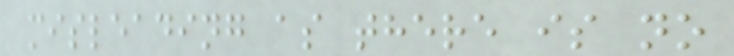misleading as there is no
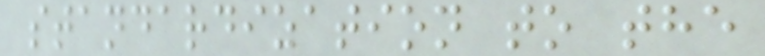standardization to the
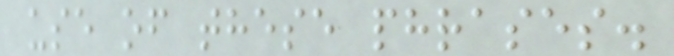use of these phrases.
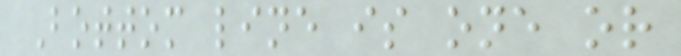Bottom line is one or
